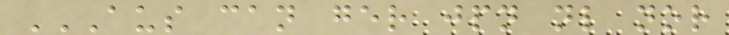AUS CAN GER JPN NL NOR
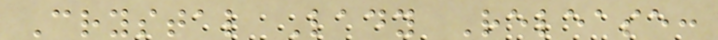Crystal Lady Release:
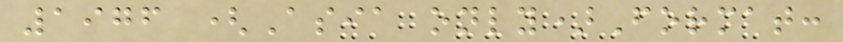1976 (Asia only)Format:
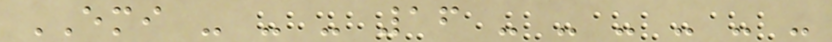EMI - - - 16 - - - - - -
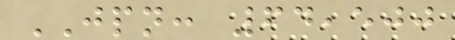JPN: 64,500
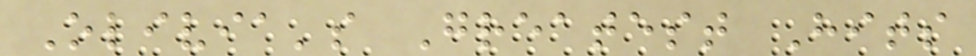Olivia's Greatest Hits
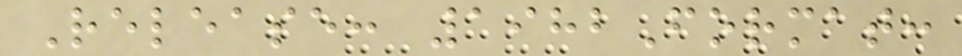Release: 1982Format:
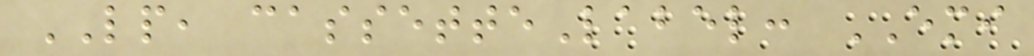LP, cassetteLabel: EMI
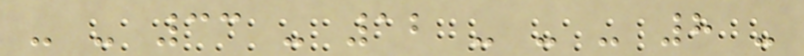- - 33 - 12 - - - 8 -
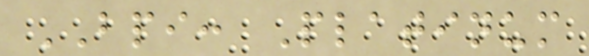BPI: Platinum
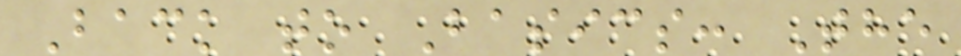Back to Basics: The
